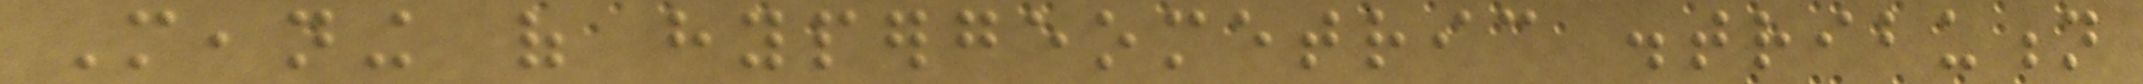Meaning of hypergeometric distribution
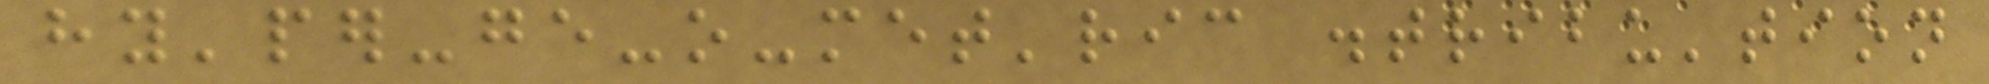hy'per-ge-o-met'ric distribu'tion
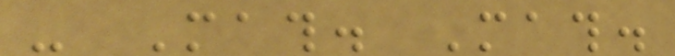- Math. Math.
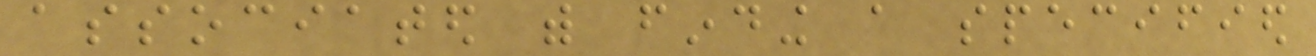associated with finding a specified
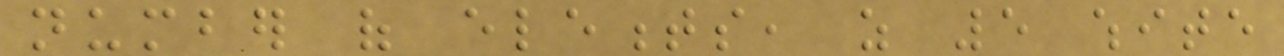number of elements, as 5 white
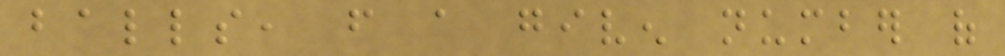balls, from a given number of
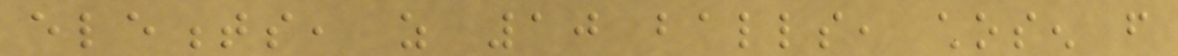elements, as 10 balls, chosen from
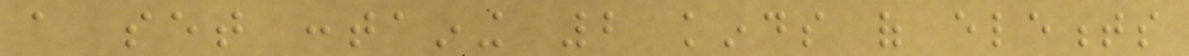a set containing 2 kinds of elements
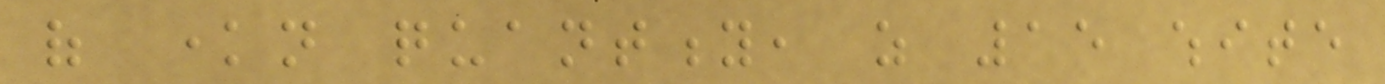of known quantity, as 15 white
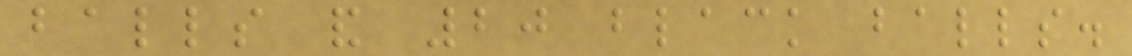balls and 20 black balls.
